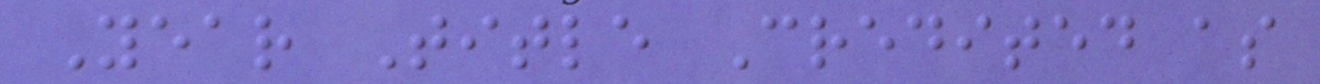Year Title Credited as
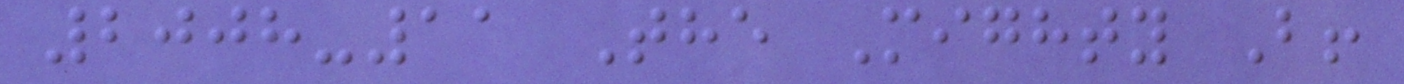2008-11 The Mighty B!
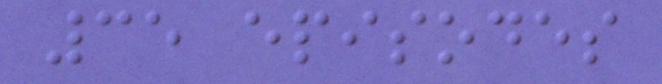35 episodes
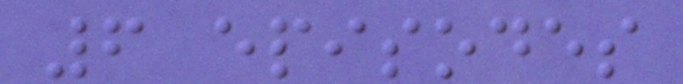6 episodes
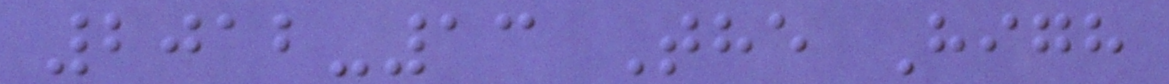2012-13 The High
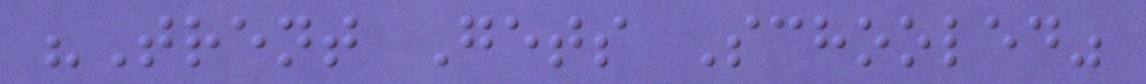"Trent Gets Schooled"
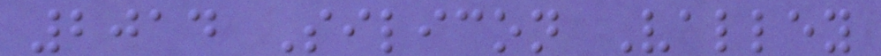2014 Silicon Valley
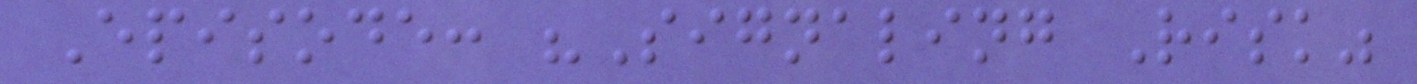Episode: "Signaling Risk"
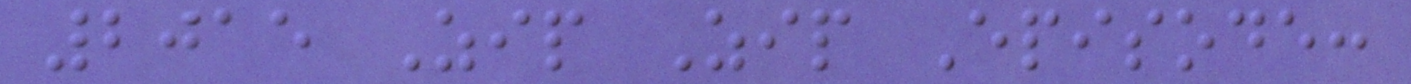2015 Zip Zip Episode:
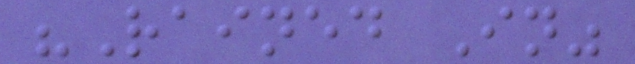"Rained In"
